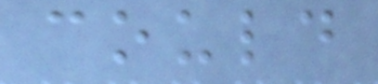could
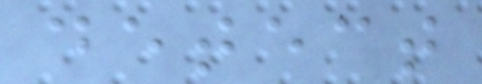detect
